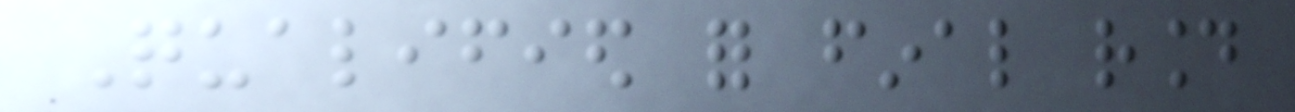Qualified for final round
